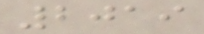2019
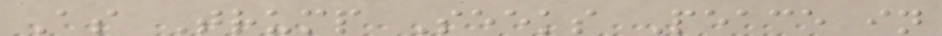As Trump Seeks Peace in
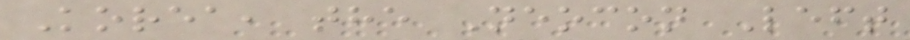Korea, the Neocon Left
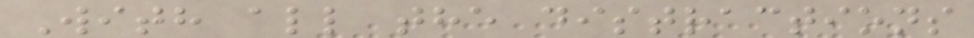With all the distractions
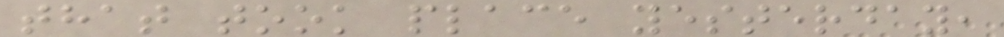that took place yesterday,
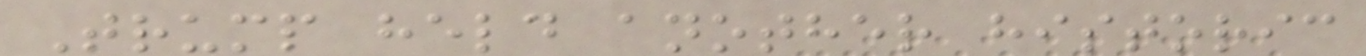Trump held another historic
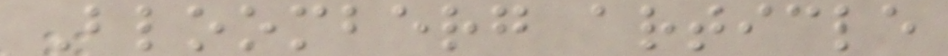Bloomberg article
